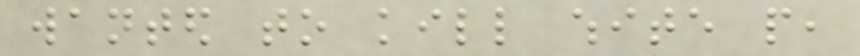wanted to kill white people,
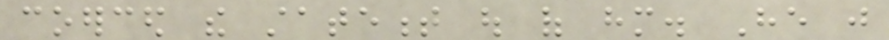coerced the statement out of him. He just
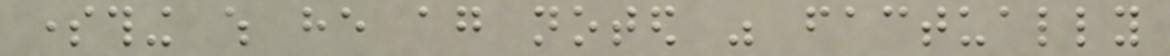something which he again noted was factually
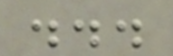...
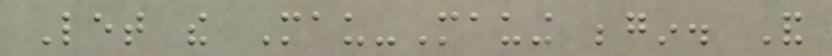Let the Mau-Mauing begin. And
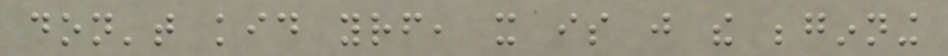don't kid yourself, it is just the beginning
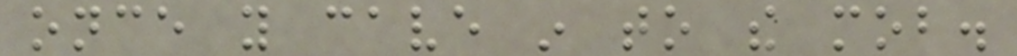once you cave in to the mob.
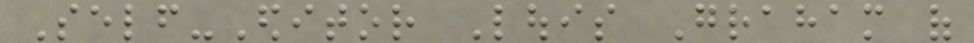Self-Editor Louis Graham of
